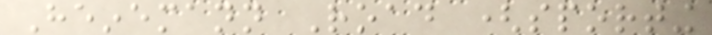Heinemann Road (sporting
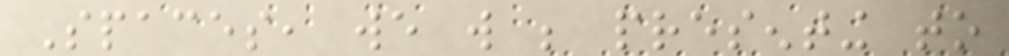Spaces, we will be presenting to
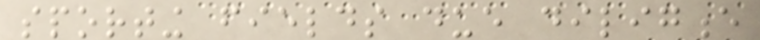sporting fields due diligence
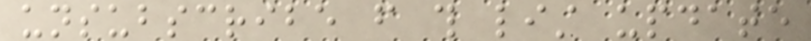unsubscribe from this list update
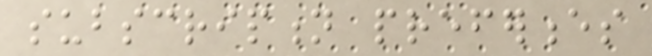subscription preferences
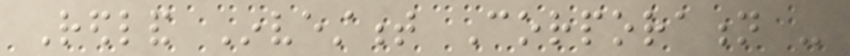Redland Investment Corporation -
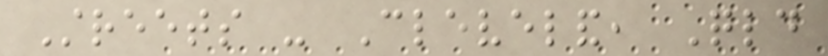Streets - Cleveland, Qld
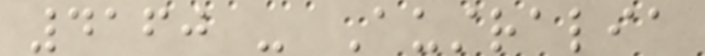4160 - Australia
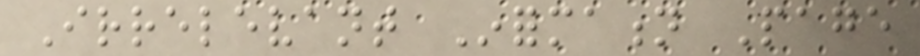Irrelevant Information Page
